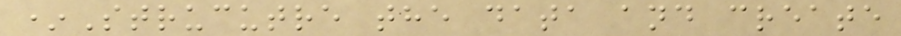*Strucutre the data and create
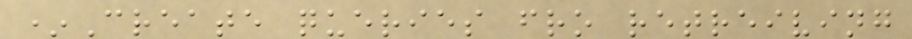*Create queries fro retreiving
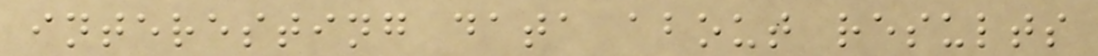interesting data about results
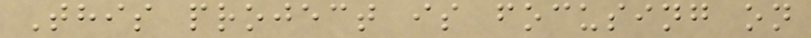This project is focusing on
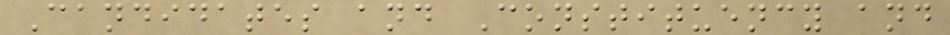Candidates and Constituency and
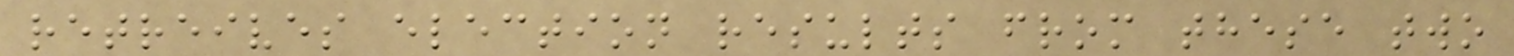retreives election results from these two
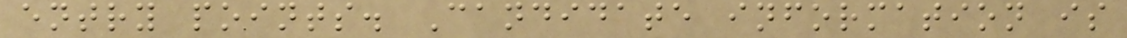entry points. Candidate information is
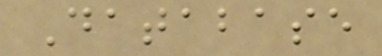Database
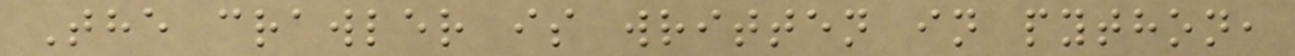The crawler is written in python,
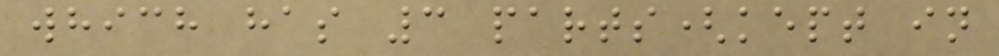which has 3 parts(kept in
